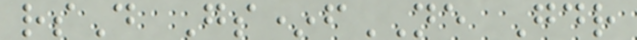rsD Gs*fNE Gdr
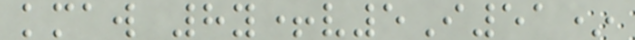kmaw 8y+v5I51*
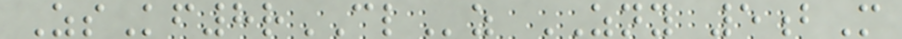ZsKf8rCLz ZNY 5bM
